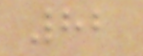82
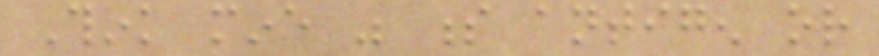Think mine was s antigen or
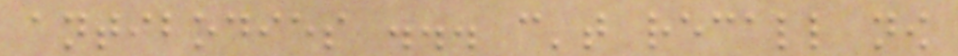antibodies ... can't recall now
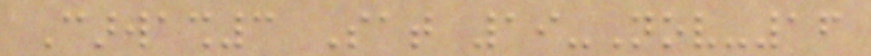Carwash3 Sat 19-Nov-16
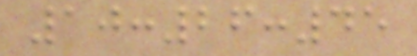10:26:45
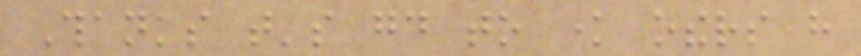Thanks that's good to know others have
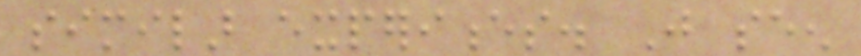similar experiences. Just seen
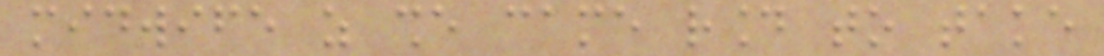midwife as she came round to take
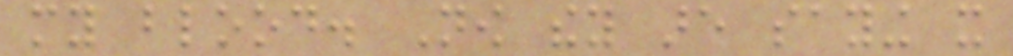my blood. Now they are saying it
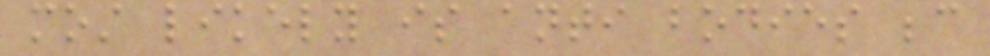most likely is anti bodies because
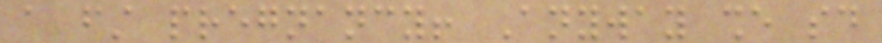a first pregnancy! Anyway she said
